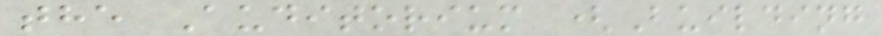the Auditorium (Building
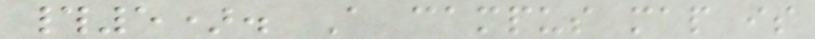#5). A campus map is
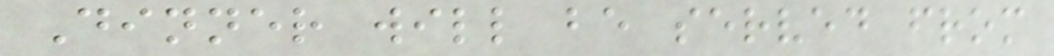Dinner will be served from
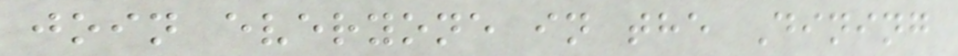join everyone in the Dining
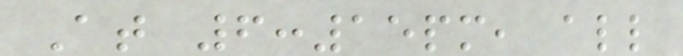At 6:15pm, all
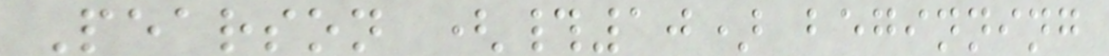Pearson (#10) beginning
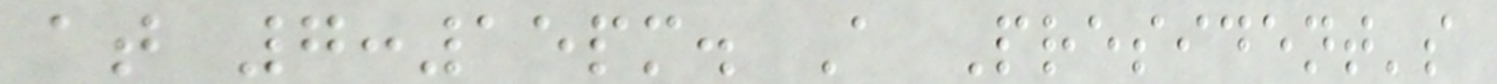at 7:15pm. A President's
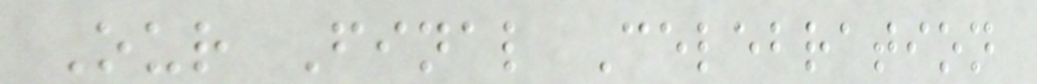Our Final Celebration
